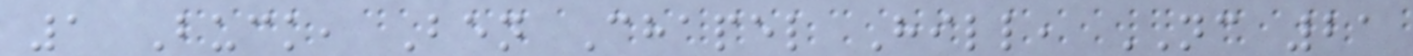1 Buck, Ben Chapel Hill, NC 21
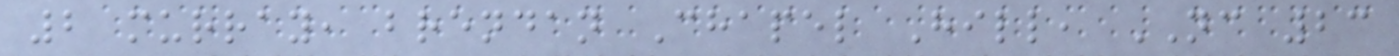2 murray, brendan Chapel Hill, NC 23
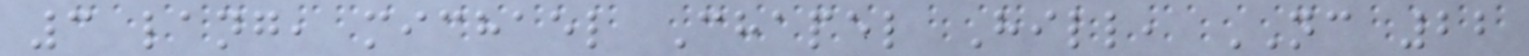3 lang, michael Chapel Hill, NC 22
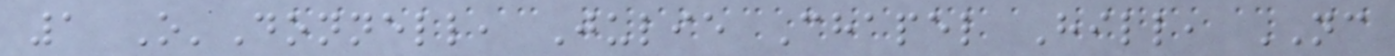1 O'Donnell, Julie Chapel Hill, NC
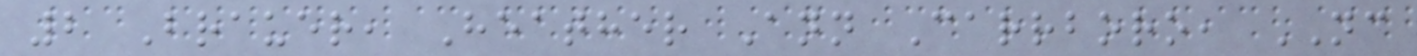2 Brauer, Heather Ann Carrboro, NC
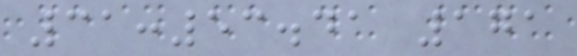31:53.41 171
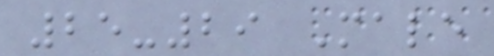25-29 Male
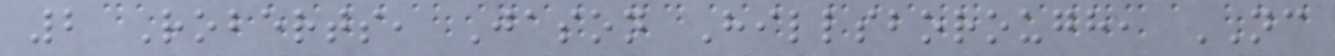2 Roberts, Jason Hillsborough, NC
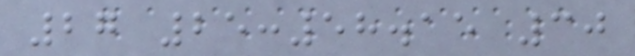27 25:58.15 30
